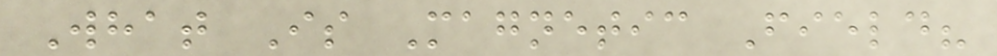What Is Magnetic Field?
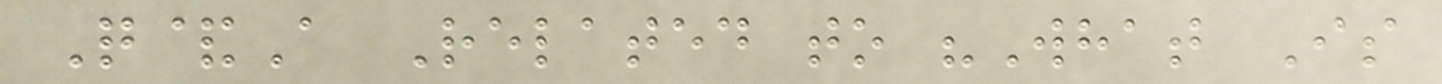Q&A Related to "What Is
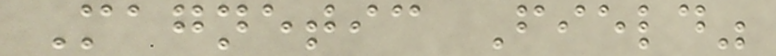Magnetic Field"
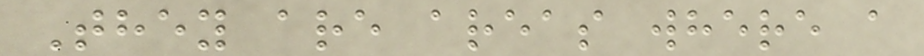They are areas where a
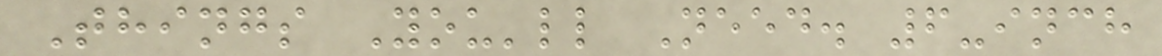Things You'll Need. 6-inch
